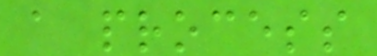a process
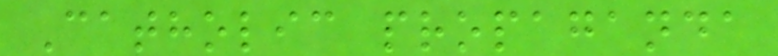Catholic propaganda
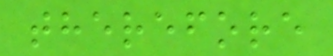therefore
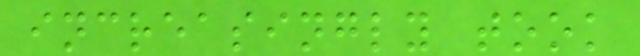increasingly took
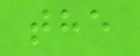the
